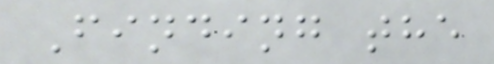Finding the
